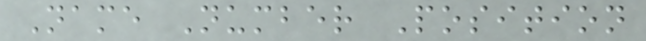Name Number Position
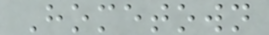Hometown
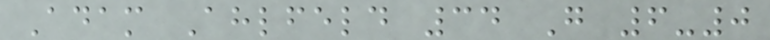Adam Ahlfeld 34 G 6-0
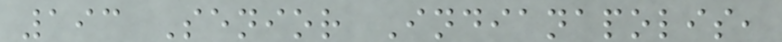193 Senior Indianapolis,
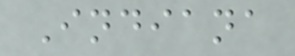Indiana
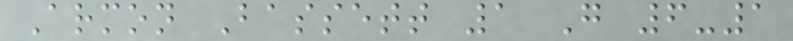Armon Bassett 1 G 6-1
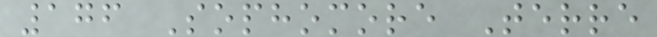176 Sophomore Terre
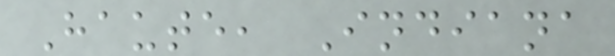Haute, Indiana
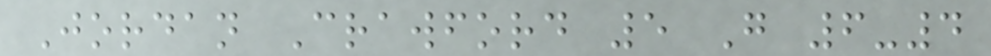Jordan Crawford 5 G 6-4
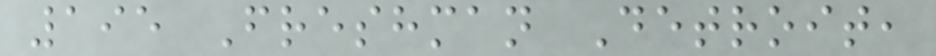195 Freshman Detroit,
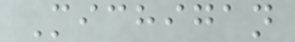Michigan
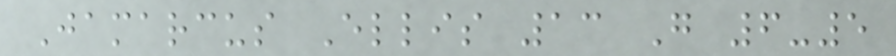Jamarcus Ellis 13 G 6-5
